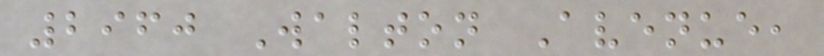2960 Walton Avenue,
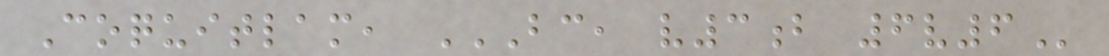Coquitlam, BC, V3B 6V6
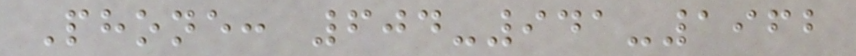Phone: 604-941-1962
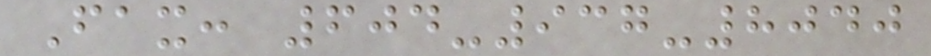Fax: 604-937-8040
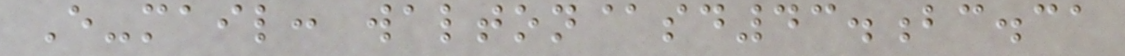E-mail: walton@sd43.bc.ca
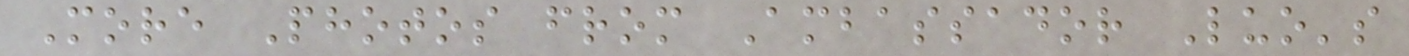More Photos from Ambassador Luo's
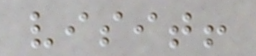visit!
